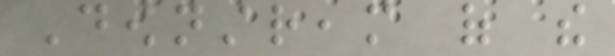Downstream of the
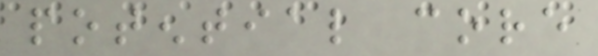potential core
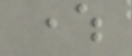where
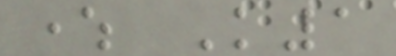where K1
